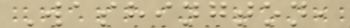Washington,
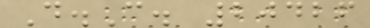D.C. 20426
